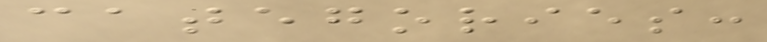categories:
